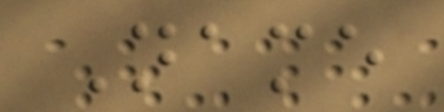Name
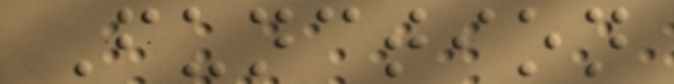Function
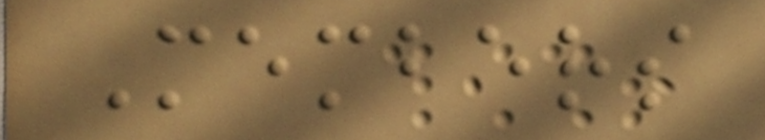Members
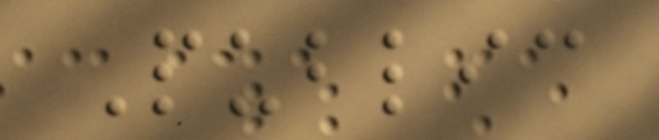Public
